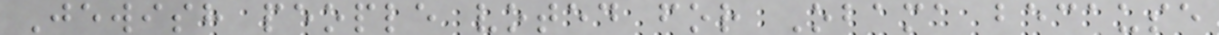Jewish people voted for Obama because
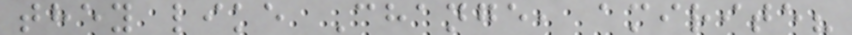they like Change, amirite?
